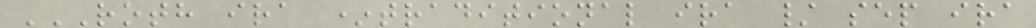ROTH IRA *TRADITIONAL IRA / SEP IRA
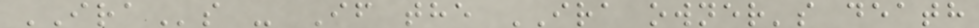IRAs - If the IRA owner's death
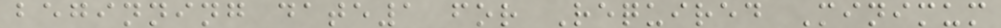beginning date1 for Required Minimum
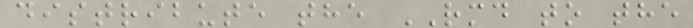distribute the RMD to the
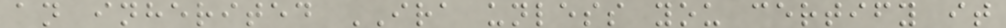an inherited IRA unless you certify it
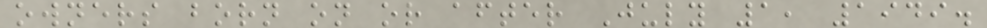owners born on or after July 1, 1949.
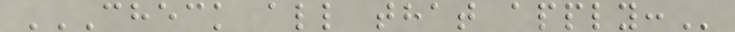CHECK ALL THAT APPLY:
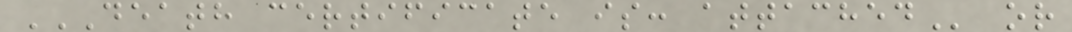DEATH CERTIFICATE IS: ATTACHED or
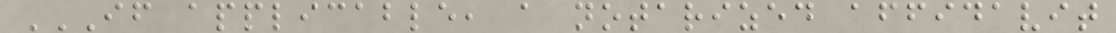IF APPLICABLE, A NOTARIZED AFFIDAVIT
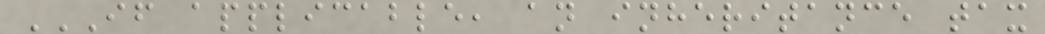IF APPLICABLE, AN INHERITANCE TAX
